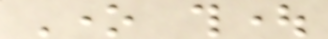One thought
